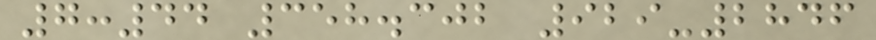7:44 358.302 929-2846
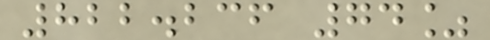822.236 74%
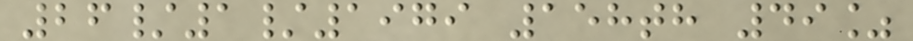26/1/1979 158th 49%
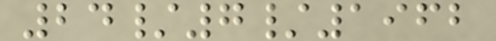24/7/1962
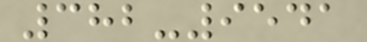382-9541
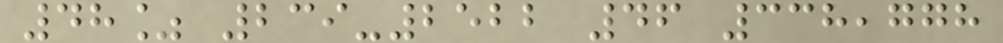48% 239-2522 46 338,778
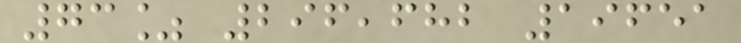73% 296,682 19651
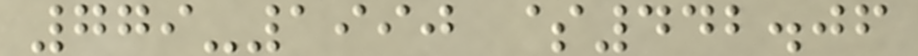779-1990 $442.06
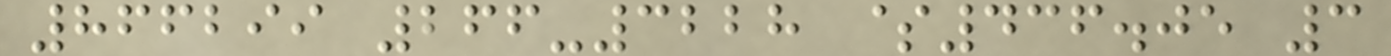866299 266-3228 $436.05 3
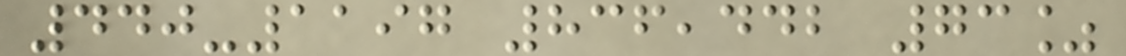440-1197 836,442 73%
